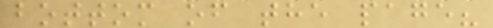bottom of the page?
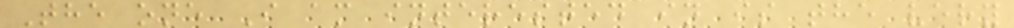The one I am interested in is the very
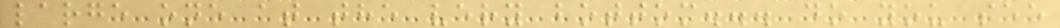large one at the very bottom... do you see
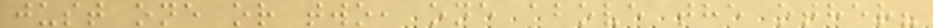just one or two, one above the other?
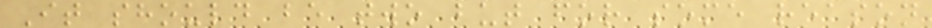It should be two but for some reason
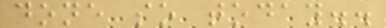done so today..
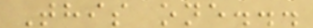This one...
